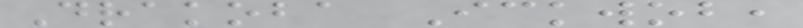Drakoba Ickwob,
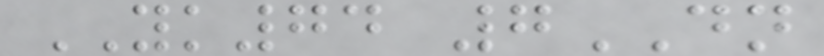YK74 7DN
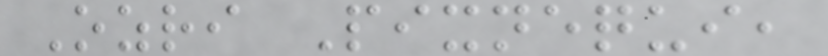Ozri Pixnequi,
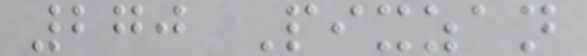270 Pixzan
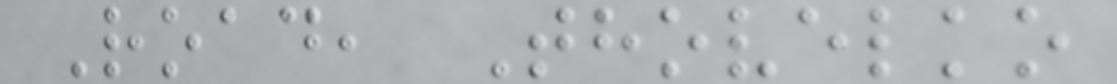Road, Thovelko
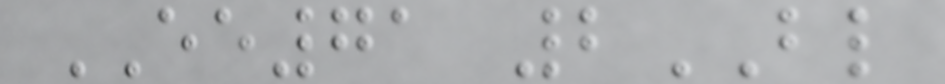EE71 2BL
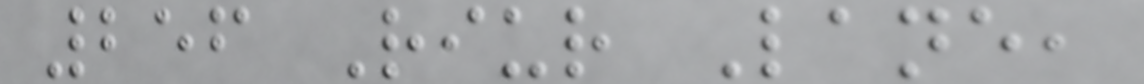256 Riur Lane,
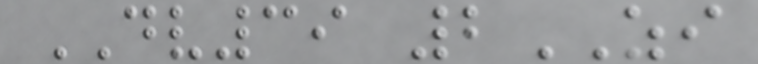DV39 2ZI
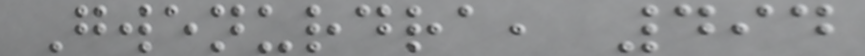Gwenurdra, 494
